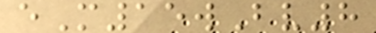eM15wBv8
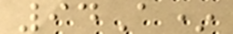94A*
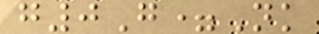g0G=Nk
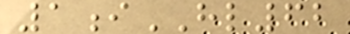1iHL62
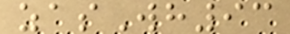zasWh93
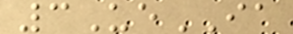3UeIA
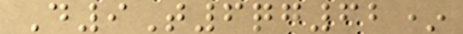D9T6qg62*
